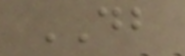DB
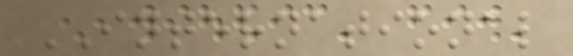INTERNATIONAL
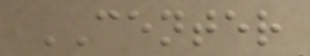CENTER
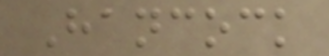Hancock
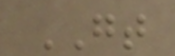GT
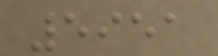5951
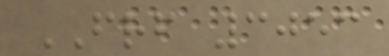FRF 3053
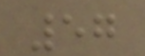57
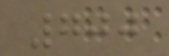700
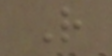R
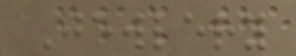Jewlery
